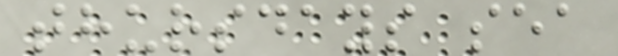thursdays sea
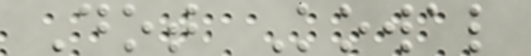Dot Kowal
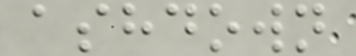ashdown
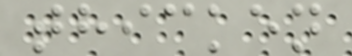thicken
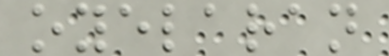oyelaran
